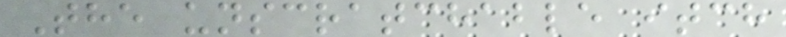The unscratchable itch
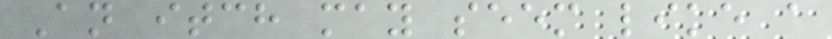An itch may seem like a
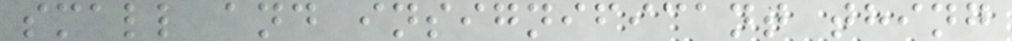small and insignificant thing
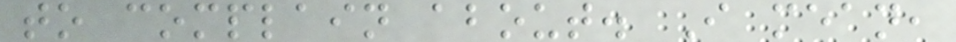to complain about. I mean,
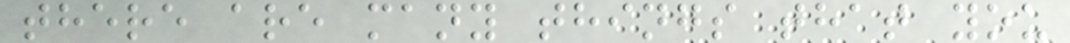there are many things that you
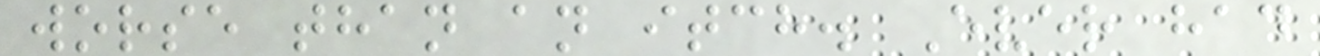worse than an itch. Ever had
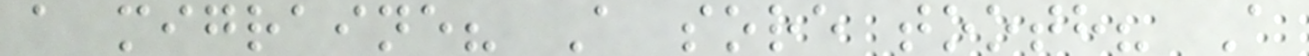a migraine? A sore tooth? A
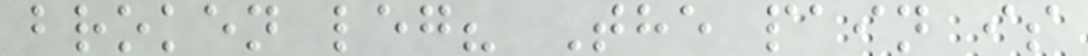broken leg? The pain is
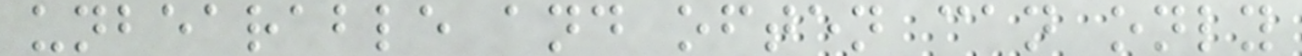unbearable and often can only
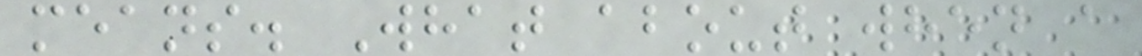means. What about when a
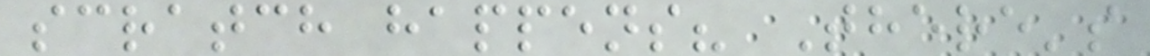scratch happens? There's
